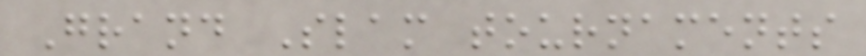Grand Slam tournaments
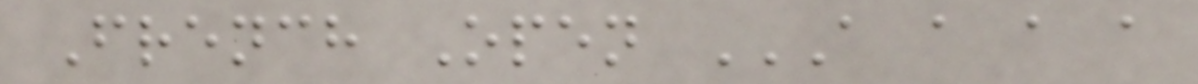French Open A A A A
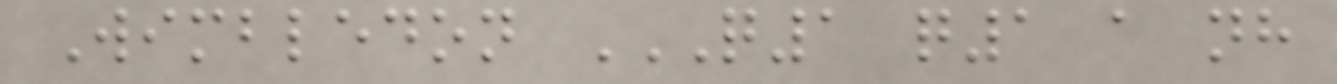Wimbledon Q1 Q1 A NH
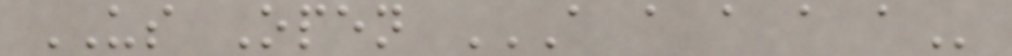US Open A A A A A
